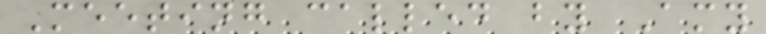Meeting called by Amy
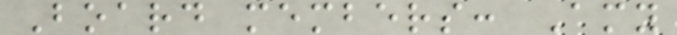Board members: Amy
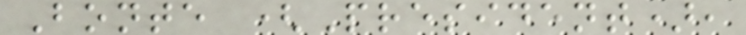Bonte (President),
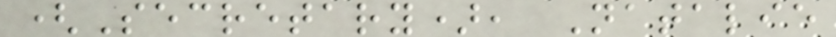(Secretary), Natalie
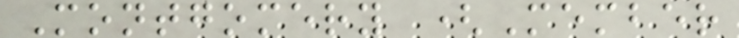Montgomery (Member
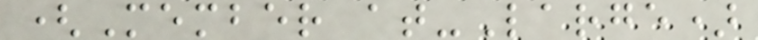(Member at-Large)
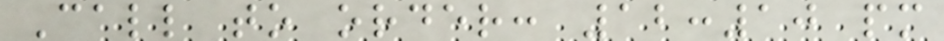Call to order: 12:10 pm
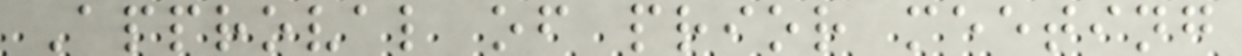Approval of prior meeting
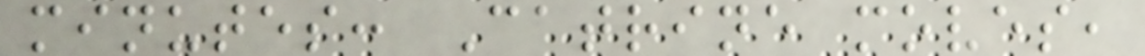minutes: Catrine moves,
